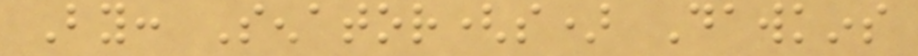By: Senator(s) Dawkins
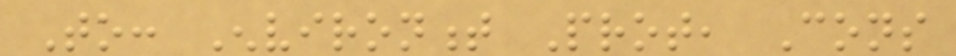To: Environment Prot, Cons
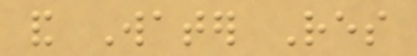and Water Res
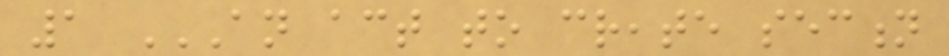1 AN ACT TO CREATE SECTION
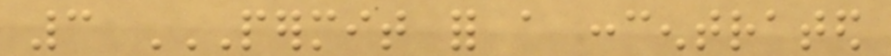3 PERMIT FOR A CONCENTRATED
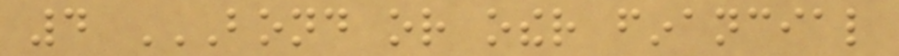4 BOND OR OTHER FINANCIAL
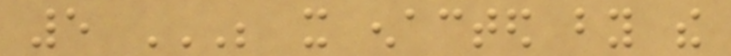5 BE IT ENACTED BY THE
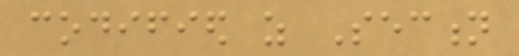codified as Section
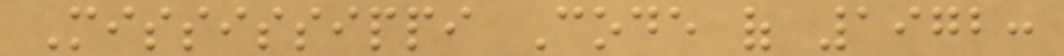Mississippi Code of 1972:
